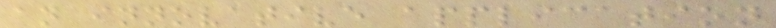an innovative application
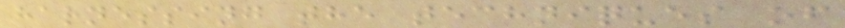harnessing the techniques of
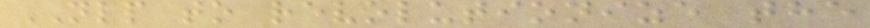NLP to revolutionize the
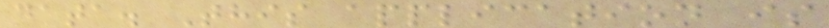data. This application is
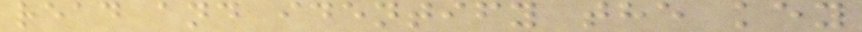read and identify the key
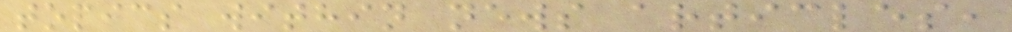topics within news articles,
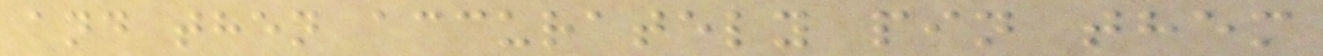and then accurately pin them
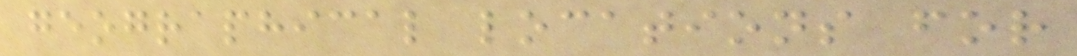geographical locations for
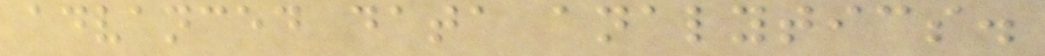advanced data analytics.
